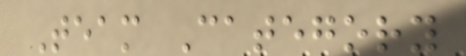Team Category
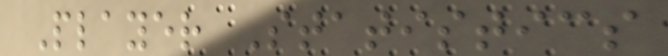Player Statistics
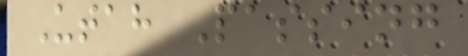Utah Passing
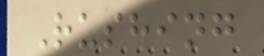Rushing
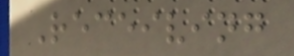Receiving
